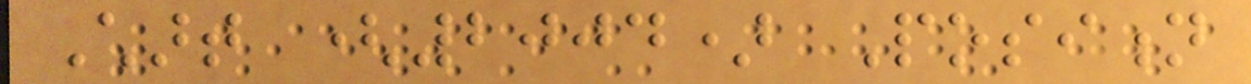Chart (2004) Position
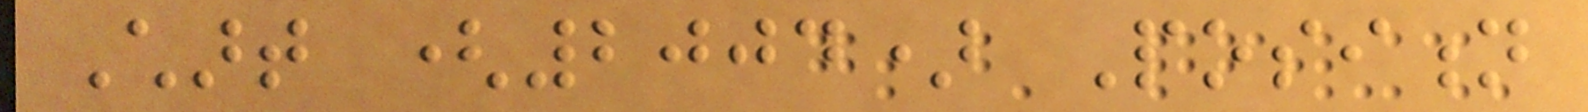Chart (2004) Position
